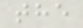the
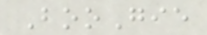BooGie
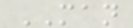MAN
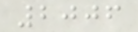2006
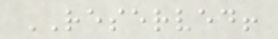RESERVED!
